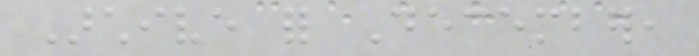Archive for December,
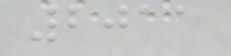2011
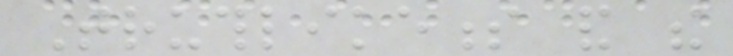Truthlikeness and the
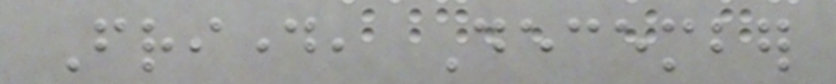Friday, December
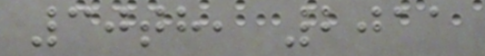30th, 2011
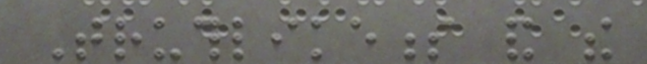Truthlikeness and the
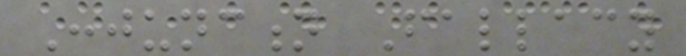Conjunction Fallacy
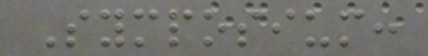Symposium:
